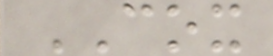COX
